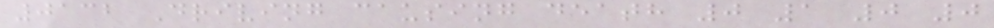0132 Driving causing death 0 1 0 0
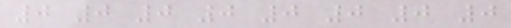0 0 0 0 0 0 0 0
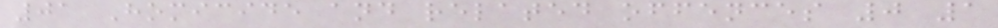01 Homicide and related offences 0 1
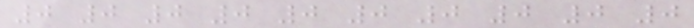0 0 0 0 0 0 0 0 0 0
